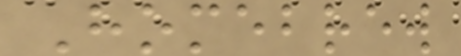Homebrew
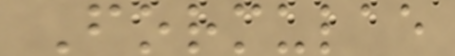Formulae
